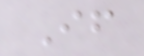If
